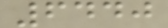6440
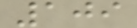109
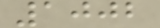1002
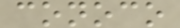conoco
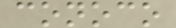conoco
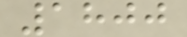1800
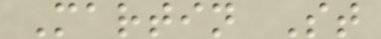Martin St
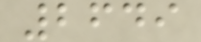2649
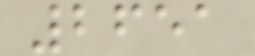2651
